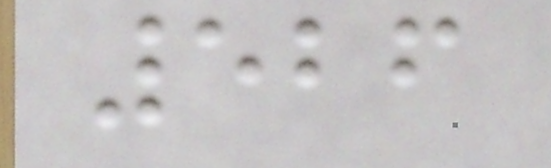526
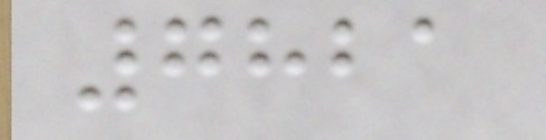7821
